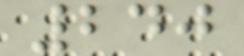240
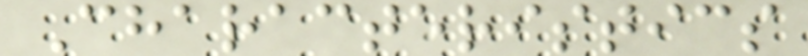Characteristics
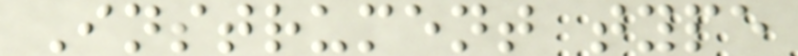Instrument type
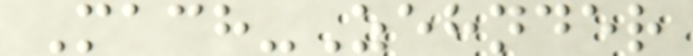Mach-Zehnder
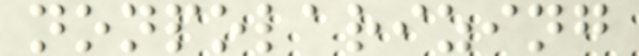nonpolarizing
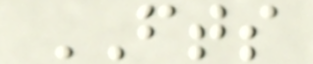FTS
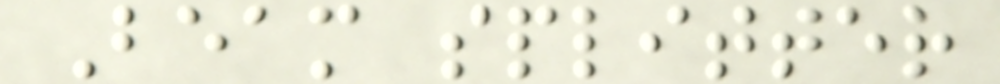Beam splitter
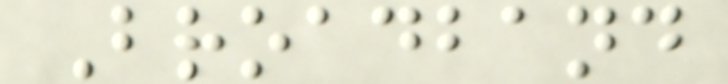Broadband
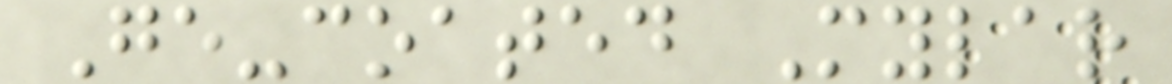Ge-coated Mylar
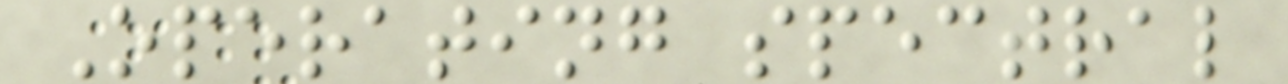Operating spectral
